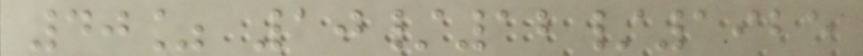40% 10/12/1925
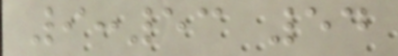9:53 54
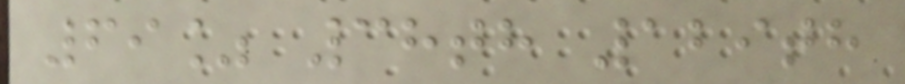69% 38th 129th
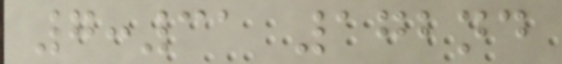7:31 172nd
